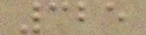325
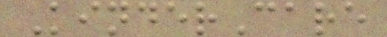KinderCare
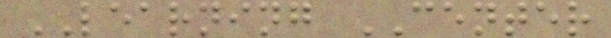LEARNING CENTER
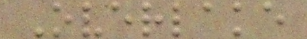Overlake
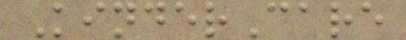KinderCare
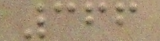366
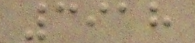3918
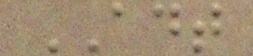ADT
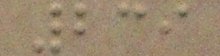239
